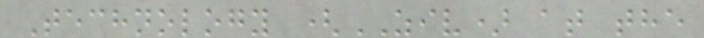Technology (ZIV) at the
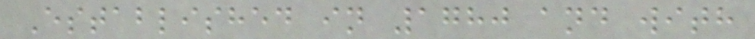Established in 1780 and with
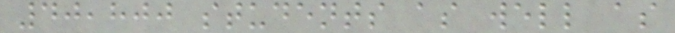40,800 students as well as
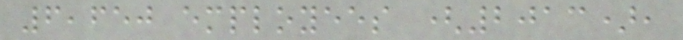6,650 employees (2013),
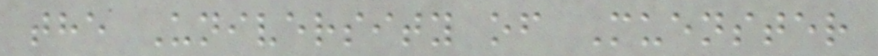the University of Muenster
